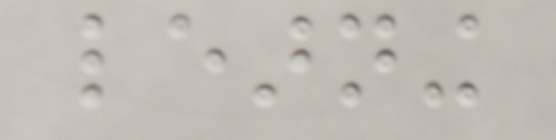learning
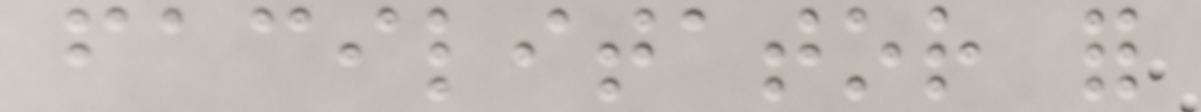facilitator for
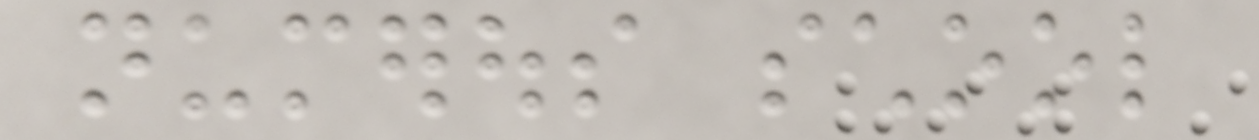numerous school
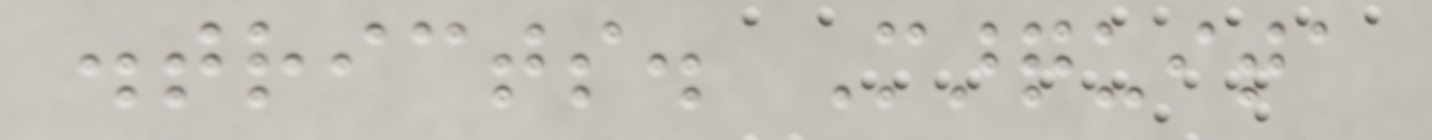districts. Marquita
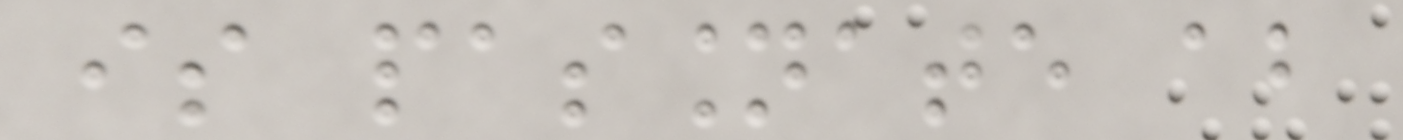is passionate about
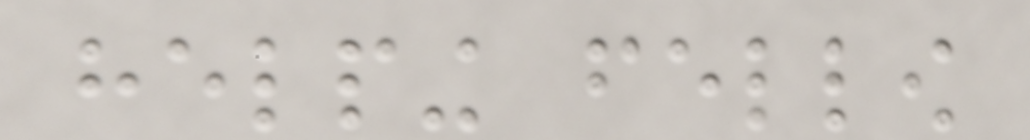helping fellow
